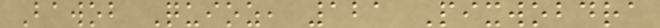Bawob Quioz, 121 Pixwobdra
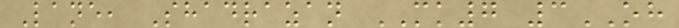Lane, Shadrazan MK7 3OH
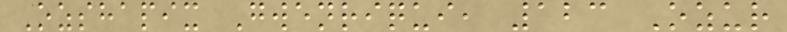Ozshapix Gwenriqui, 123 Ozur
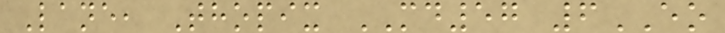Lane, Thopix MD57 6EO
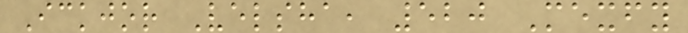Ickjor Velsha, 520 Mexfy
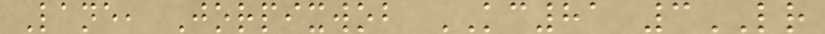Lane, Jorpixwob KC81 3LR
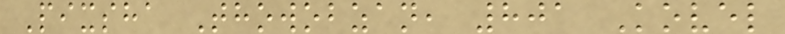Pixsha Thowobzan, 801 Kovel
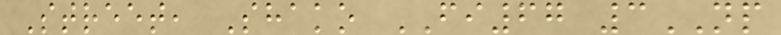Street, Shako FI67 3NP
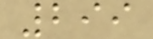299
